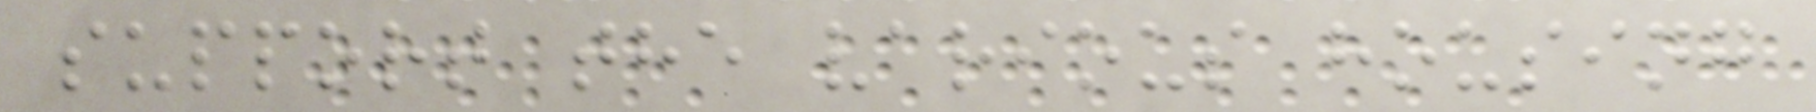support the various housing
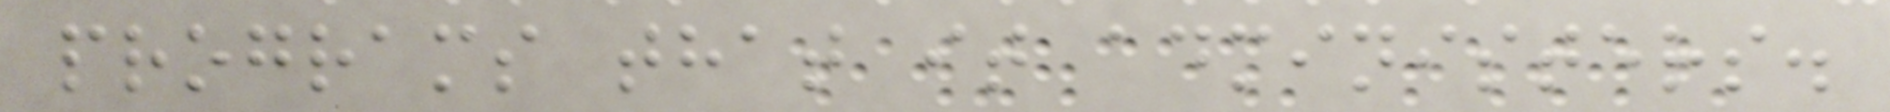programs that it administers.
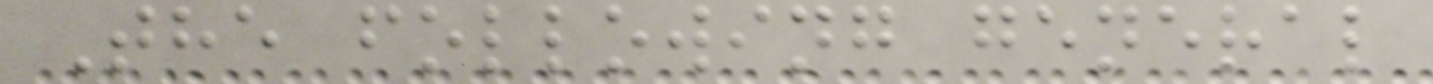The following general
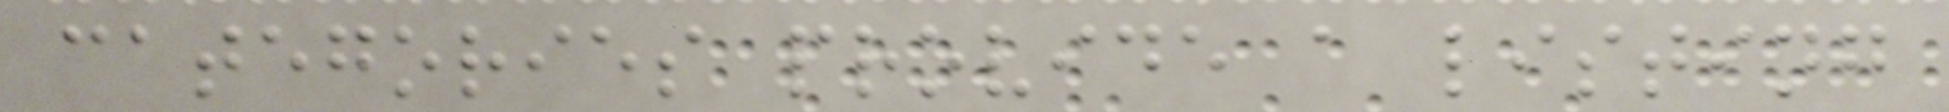categories provide a listing
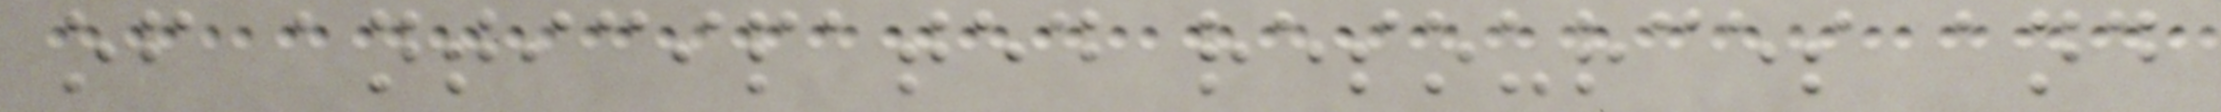of anticipated resources and
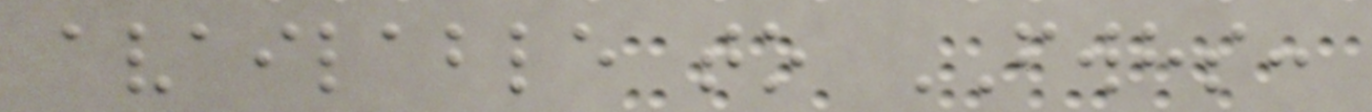available to FWHS:
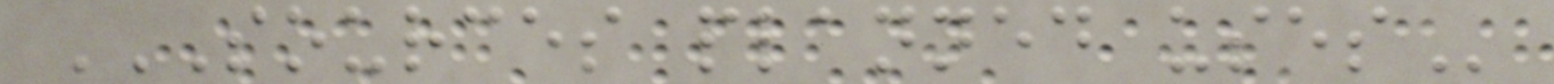SOURCES PLANNED USES
